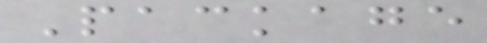Package
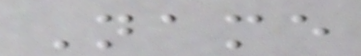Name
